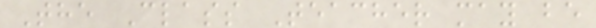The Class Teacher may be
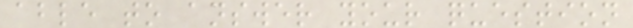able to answer your question
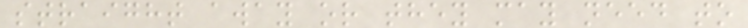straight away or they may need to
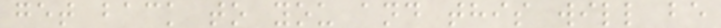get back to you and this will be
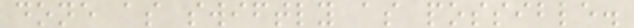done as swiftly as possible.
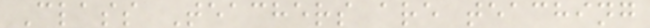Class Teachers are teaching
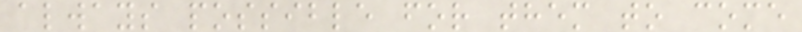always possible for them to come
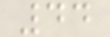44
